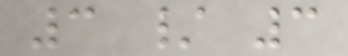3 / 3
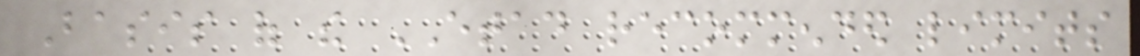Basis of the ETAD recommended limits
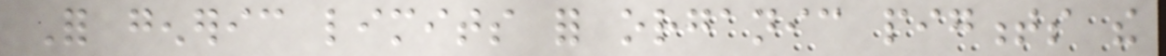For generic limits for organic pigments the
